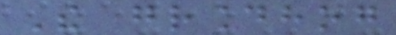The groundhog
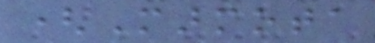(Marmota
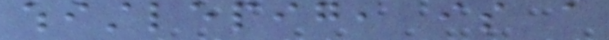whistlepig, is a
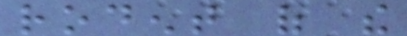rodent of the
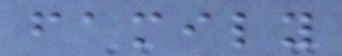family
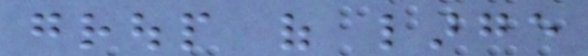group of large
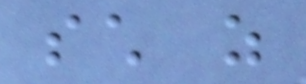such as
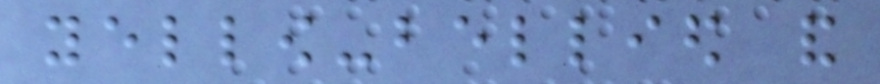yellow-bellied and
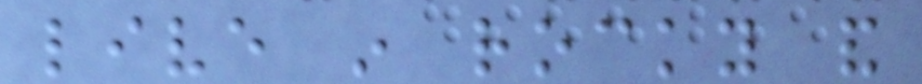live in rocky and
